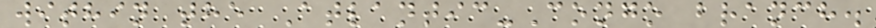within the Atlantic-Congo branch.
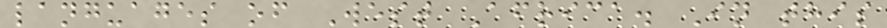languages of West Africa. In this
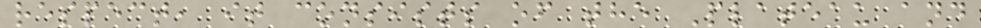respect, it consists of the Plateau and
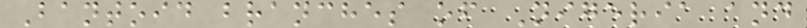Bantoid branches of Nigeria and
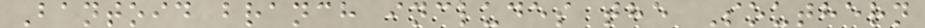Bantoid branch includes the Southern
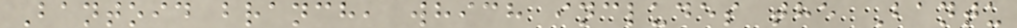Bantoid branch, which includes the Bantu
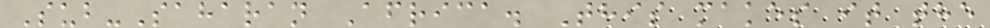Sub-Saharan Africa. This makes it the
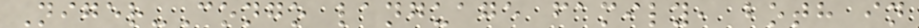Niger-Congo language family, both in
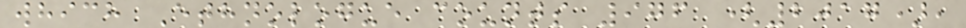which Ethnologue counts 976 (2017),
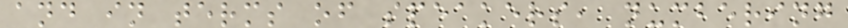and in terms of speakers, numbering
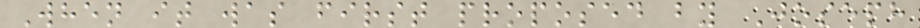When it was first proposed by Joseph
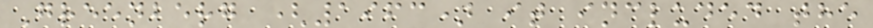Greenberg (1963) it included the
